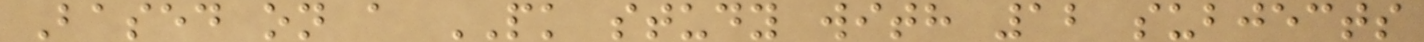Based on a PK study with 12 subjects
